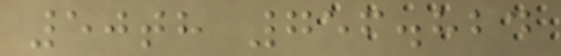50th 756.824
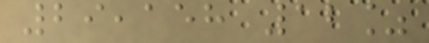29,158 12%
